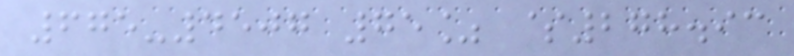675-4507 75% $278.93
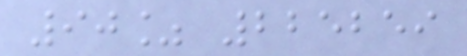90% 225259
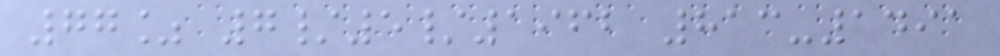77% 7/5/1962 813-1491
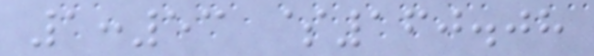1:53 $160.08
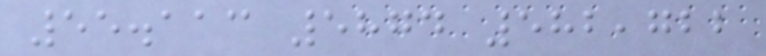55.113 5874 582,722
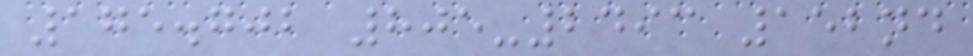175.702 805-2493 152nd
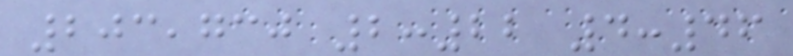203,730 2:22 4:46
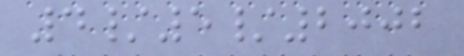4/5/2002
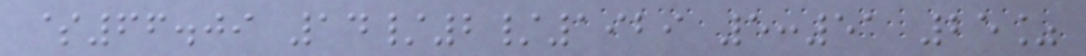$66.09 14/2/1929 5:51 25%
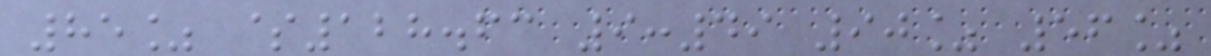85% $128.63 9:49 90% 56%
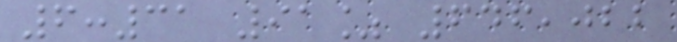6:31 91% 646,022
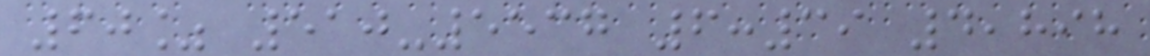60% 510-5537 6:39 4,898
